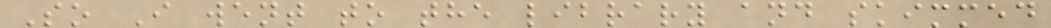So I went to the library and skimmed
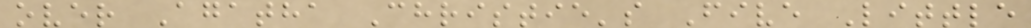over Agatha Christie's Five Little
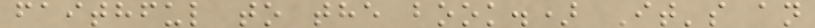faithful to the book.) It's an
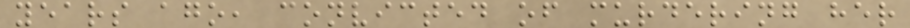years ago, convicted of murdering her
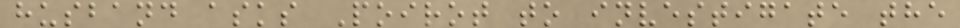husband asks Poirot to investigate the
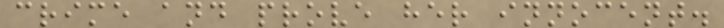crime and prove her innocent.
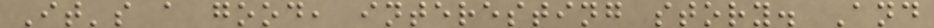It's a good, interesting story. And
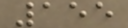155
